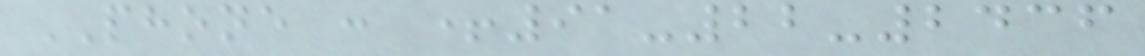PHONE : +91-22-2436
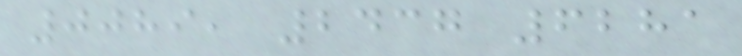0089, 2437 6281
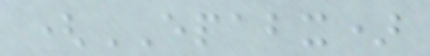(EPABX)
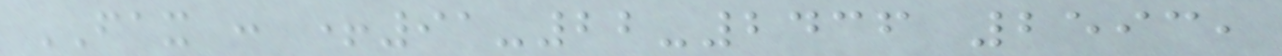FAX : +91-22-2436 2593,
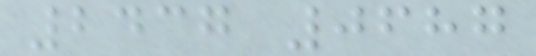2437 0687
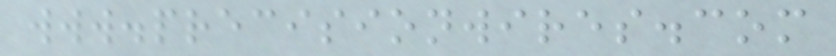www.precisionwires.com
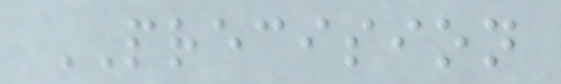PRECISION
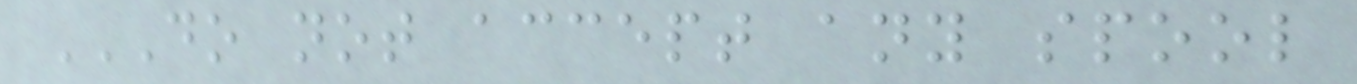DO NOT ACCEPT ANY SPOOL
